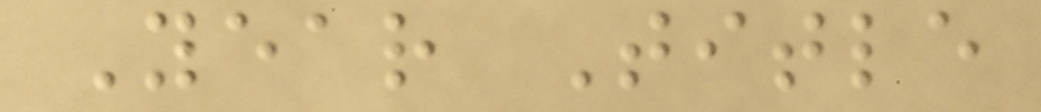Year Title
